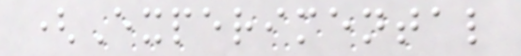(Experimental
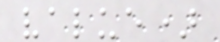value)
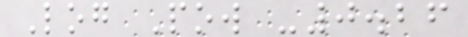Log Pow -0.26
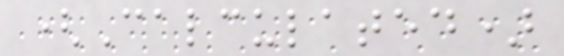(Calculated)
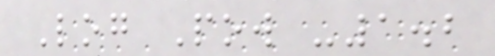Log Pow -1.2
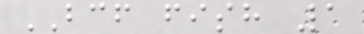BCF fish 1
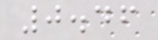0.46
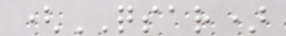(QSAR)
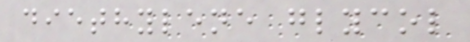diethylene glycol
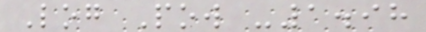Log Pow -1.98
